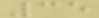35
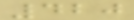420
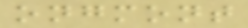ongmont
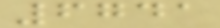6741
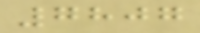7807
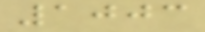1003
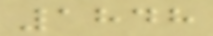1848
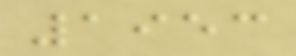1953
